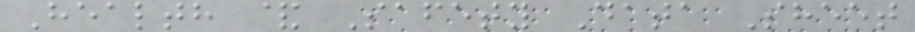Health & Safety Data Sheet
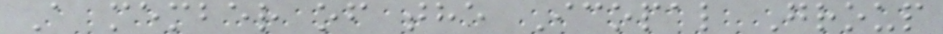A member of the Icopal Group
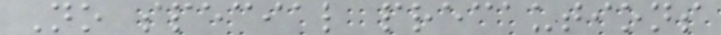No special precautions
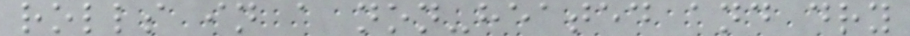rolls in a non-heated and dry
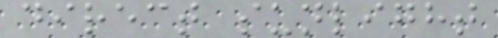direct sunlight
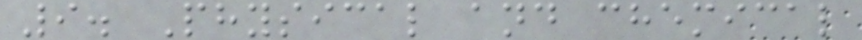9. Physical and chemical
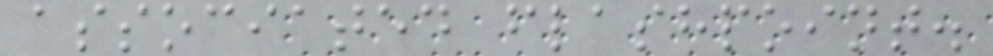associated flashpoint.
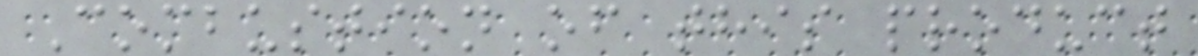Combustion of this product
